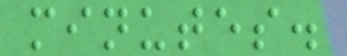minutes.
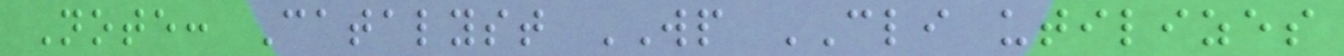Note: Catalyst WP CLI utilizes
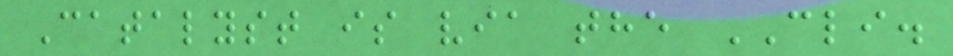Catalyst is via the CLI.
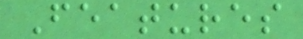Features
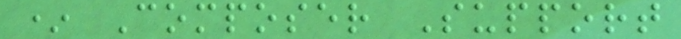* Composer Support
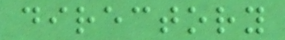directory
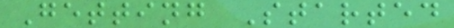Getting Started
